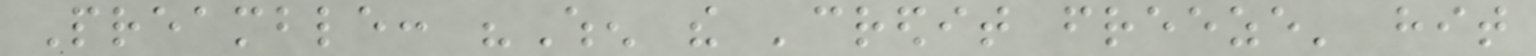Preamble: "When the 'credit freeze' hit
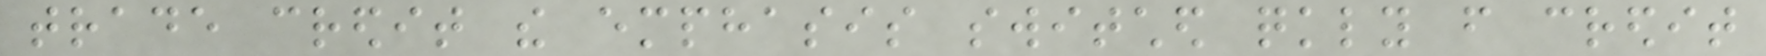trade credit the emphasis switched quickly from credit
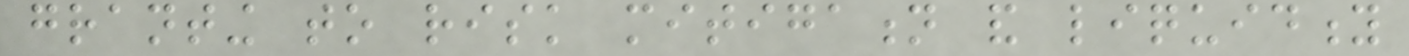granting to risk mitigation and liquidity
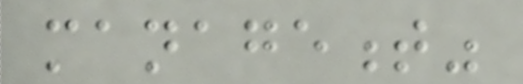management"
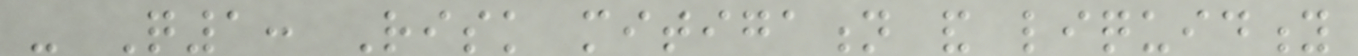- Q1: Risk mitigation and liquidity
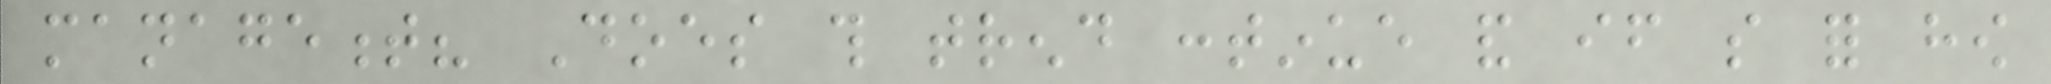management? Does this trend continue and if so for how
